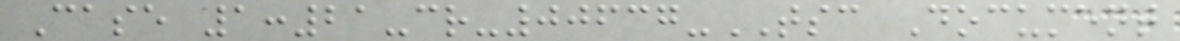Case 1:21-cr-00637-TSC Document
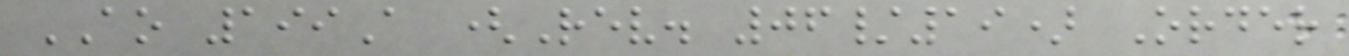AO 199A (Rev. 06/19) Order
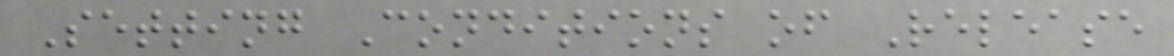Setting Conditions of Release
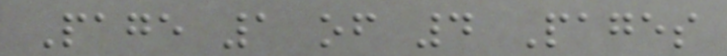Page 1 of 4 Pages
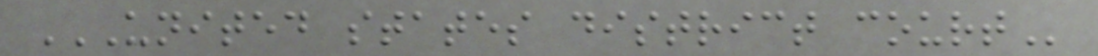UNITED STATES DISTRICT COURT
